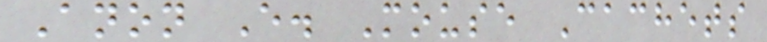Anon E. Mouse Cachets
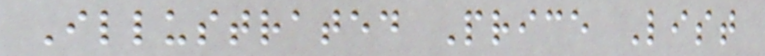Illustrated Price List
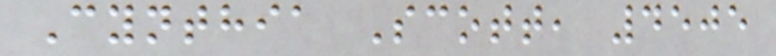Cynthia Scott, 4505
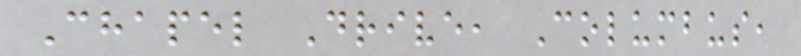Chapel Drive, Columbus,
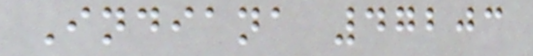Indiana 47203
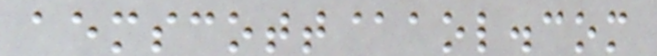aemscott@aol.com
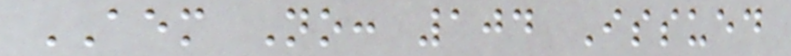AEM No: 104 Issued
